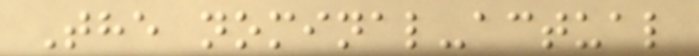The nominal-actual
